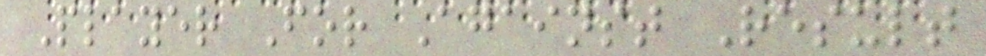Player For Against Result
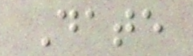Date
